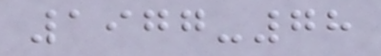1977-78
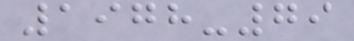1978-79
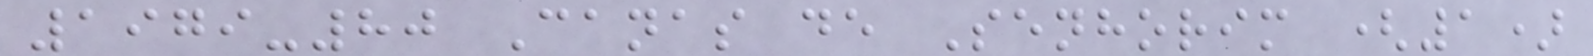1979-80 Canas de Senhorim (1)
